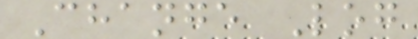Change Log
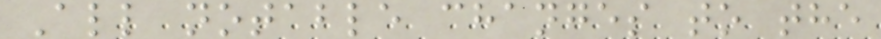All notable changes to the
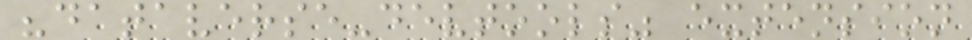"dataverse-devtools" extension
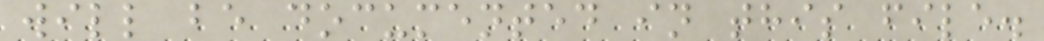will be documented in this file.
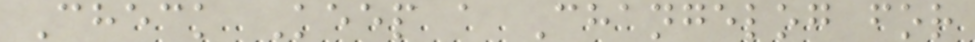Check Keep a Changelog for
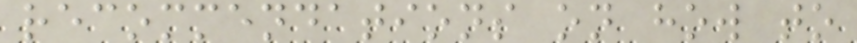recommendations on how to
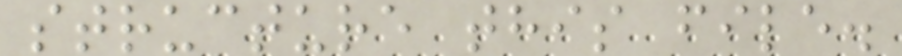structure this file.
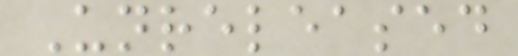Unreleased
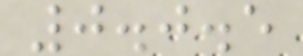0.0.5
